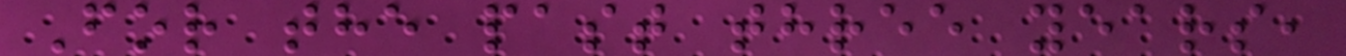For the past three years,
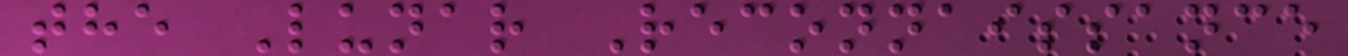the Lunar Reconnaissance
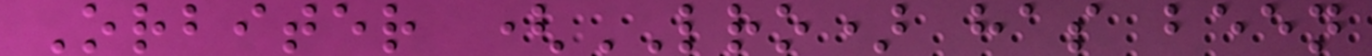Orbiter (LRO) has been
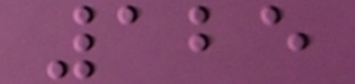125
